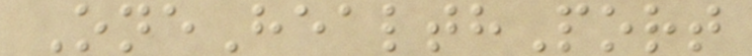OneHealthPort
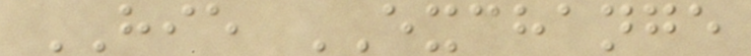HIE EXCHANGE
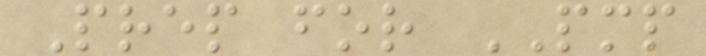Prep for PMP
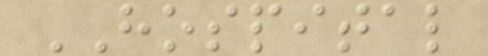HOSPITAL
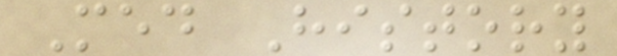Med History
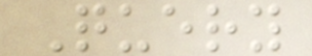Query
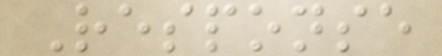Response
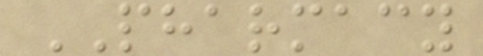PHARMACY
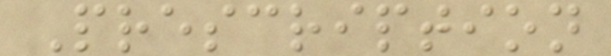Prescription
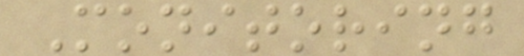Monitoring
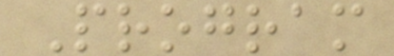Program
